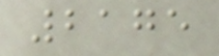2175
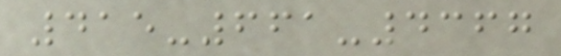415-661-4367
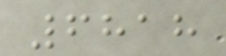6818
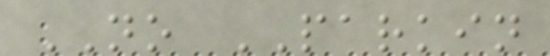NO PARKIN
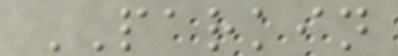PARKIN
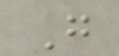G
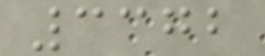3372
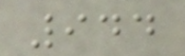944
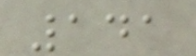141
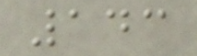143
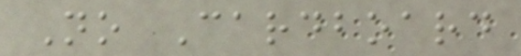No Cardboard
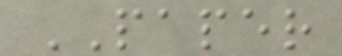PAPER
